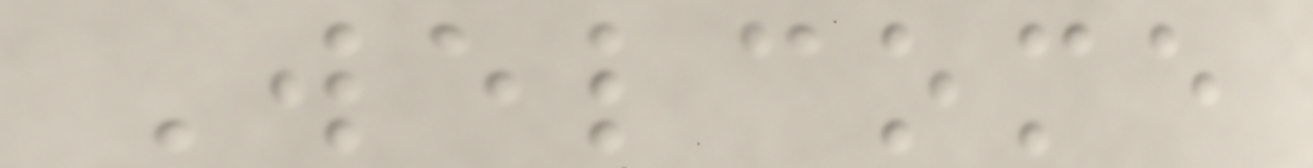Welcome
